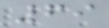69
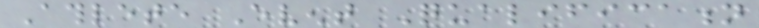Athlete Event Qualification
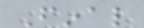Final
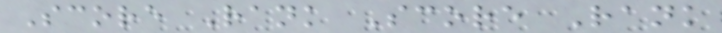Score Rank Score Rank
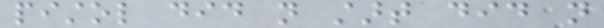pistol did not start did not
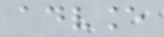advance
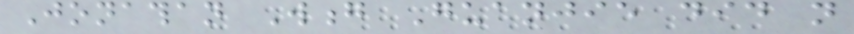Jonathan Wong Guanjie did not
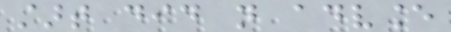start did not advance
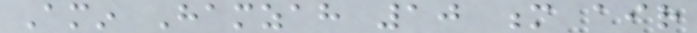Amin Hamzah 10 m air
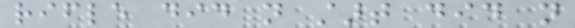rifle did not start did not
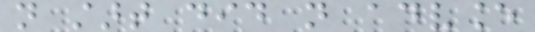not start did not advance
